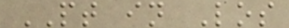PT in Los
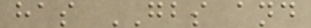has GBS and
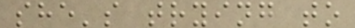she's trying to
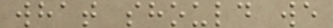what should we
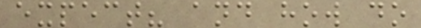expect? and how do
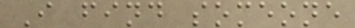I find someone
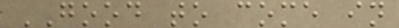GOOD to come in
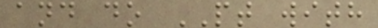and do PT with
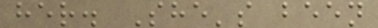her. She's been
